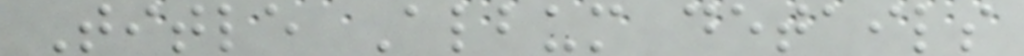Title Album details
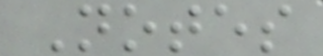Notes
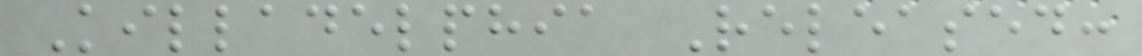Killadelphia Released:
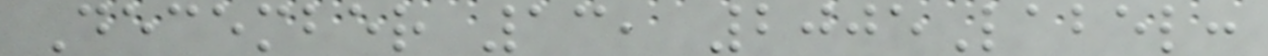December 13, 2005Label:
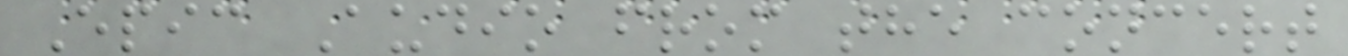Epic Audio from the concert
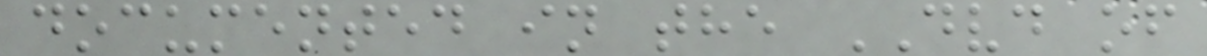documented in the DVD of
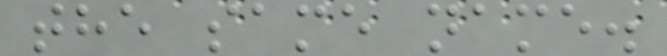the same name.
